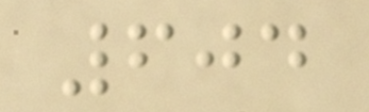604
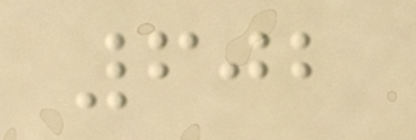602
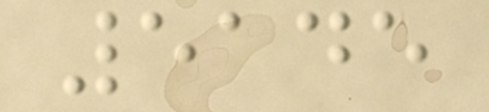5145
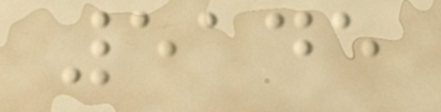5145
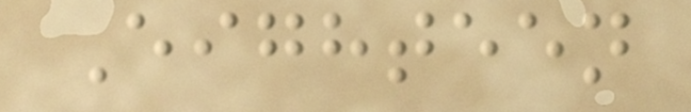Eighteen
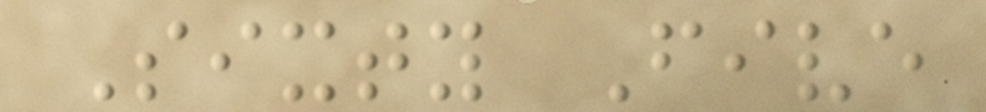Sixty Five
